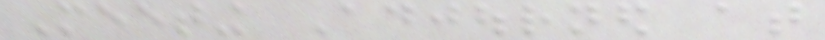Meeting Adjourned at
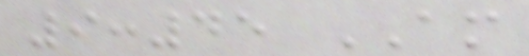9:45 AM
